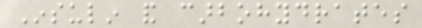Insulin and carbohydrates
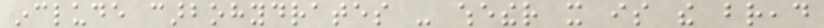include carbohydrates - whether it is the bread
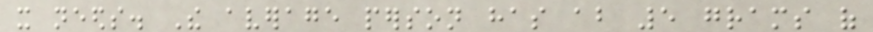it needs. The average person has about 5 grams of
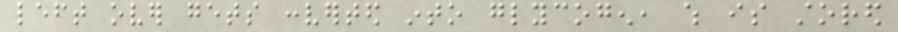left over gets converted into glycogen, which is stored
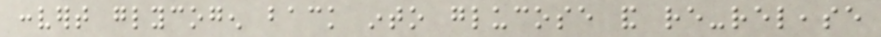convert glycogen back into glucose and re-release
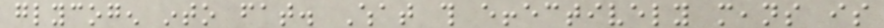glycogen into fat. What this effectively means is
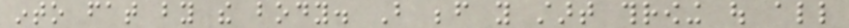into fat by the body. But before you start throwing out all
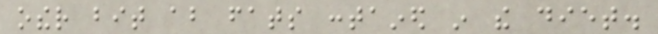other bit about fats contained in the diet.
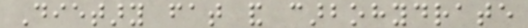Dietary fat and carbohydrate
